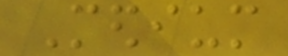Medium
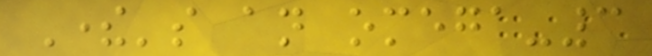There's an omega-3
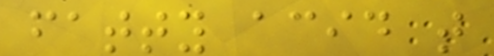fatty acid that
